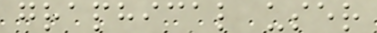graphical user
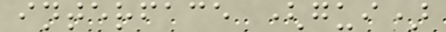interface (gui)
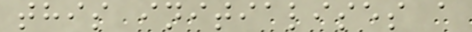this initialises a
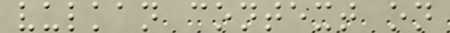vulkan context on
